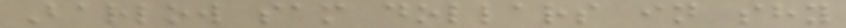Barlow sam dollars in shy
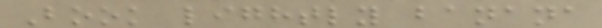Book lightly banana
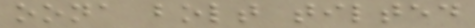oona bolt tilted
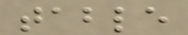table
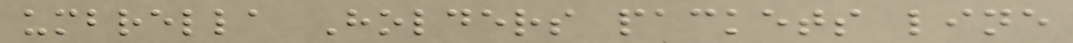umbrella Holders packets line
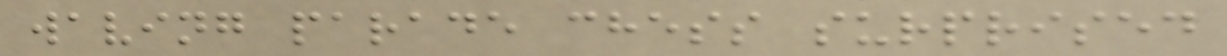waving parade chess surprised
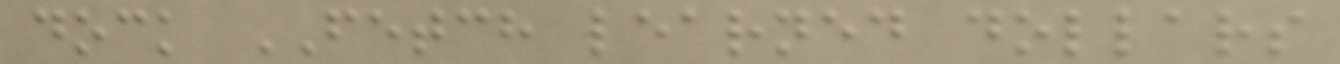dock FETCH learned dollars
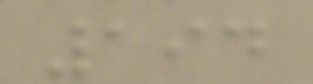194
